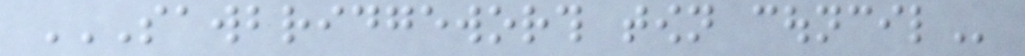SAWBRIDGEWORTH TOWN COUNCIL
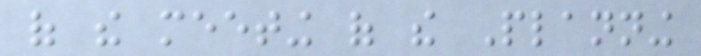of the meeting of the Planning
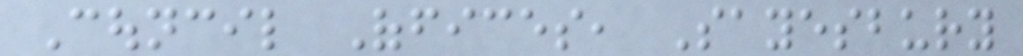Council Offices, Sayesbury
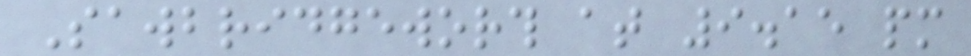Sawbridgeworth at 9.15 pm
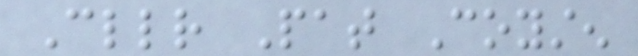Cllr Pat Coysten
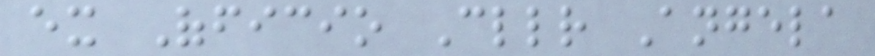ex Officio Cllr Angela
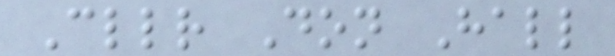Cllr Don Hall
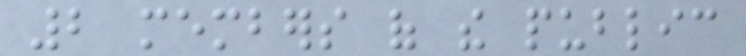2 members of the public
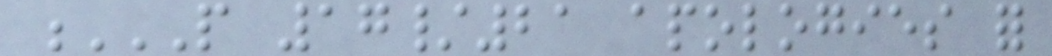P 17/21 APOLOGIES FOR
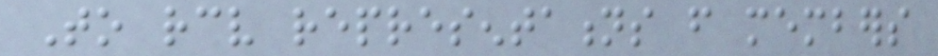To receive representations from members
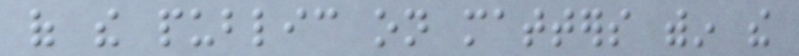of the public on matters within the
